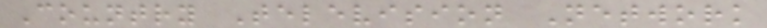Country Television Network
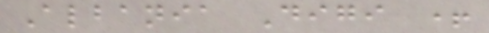Albania Digi +
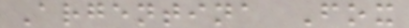Argentina Fox
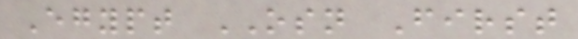Egypt OSN First
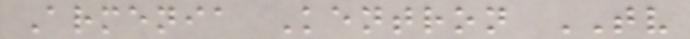Armenia Kentron TV
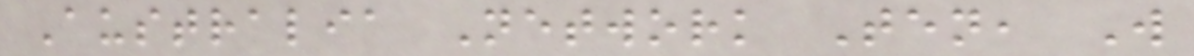Australia Network Ten, W
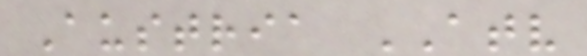Austria ATV
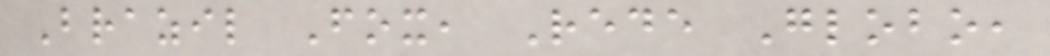Brazil Fox, Rede Globo,
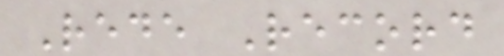Rede Record
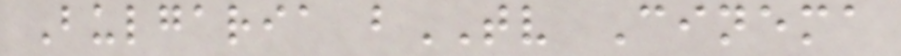Bulgaria bTV Cinema
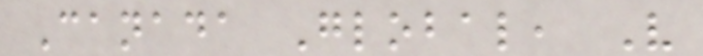Canada Global, V
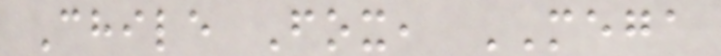Chile Fox, MEGA
